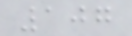107
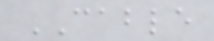CABLE
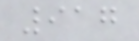917
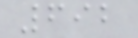692
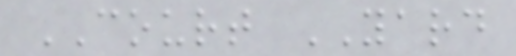COURT YARD
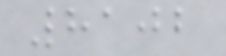8102
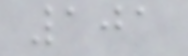101
